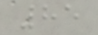85
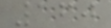160
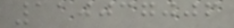110037006
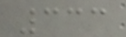333
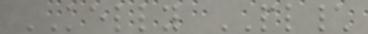KELLY PL\
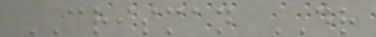CRISMAN DR
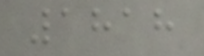1818
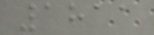1811
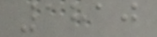1810
